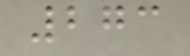273
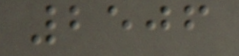2506
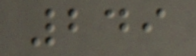249
